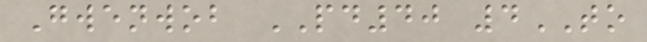Gwenwob PD40 4TO
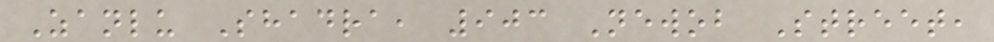Zanlu Shadra, 903 Newob Street,
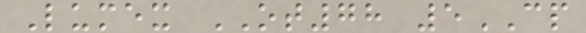Lumex OT78 5CP
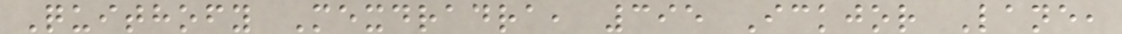Quithofy Mexdradra, 395 Ickjor Lane,
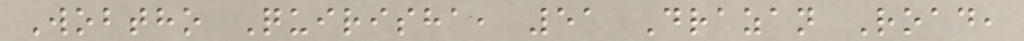Wobtho Quirisha, 51 Drazan Road,
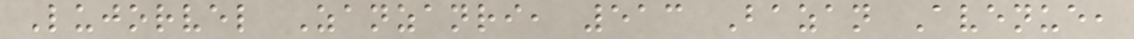Lujorvel Zanzanri, 513 Bazan Avenue,
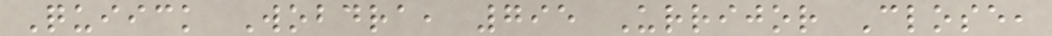Quiick Wobdra, 795 Urrijor Close,
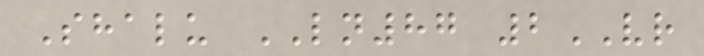Shalu LN87 2VR
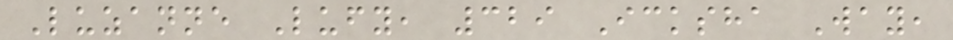Luzanne Lufy, 329 Icksha Way,
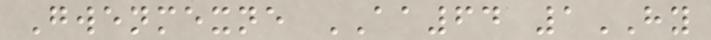Gwenmexne AA64 1HY
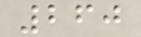260
